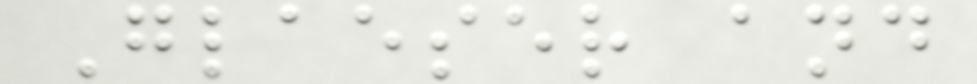Glaeser and
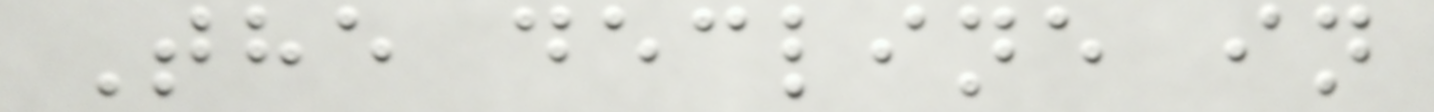The decline in
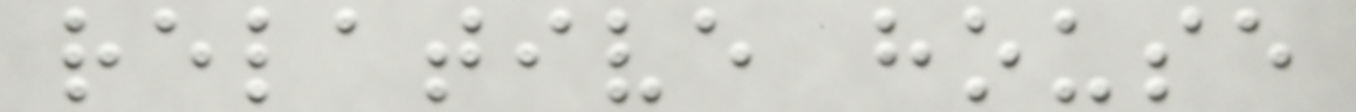relative house
